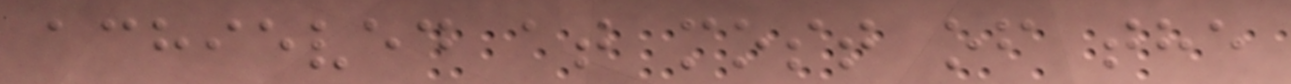achieved at most of the
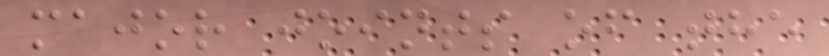major joints of the
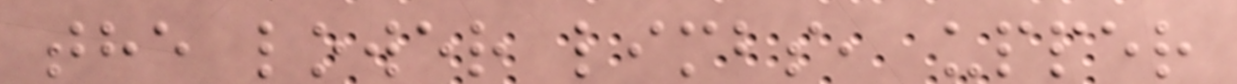the lower limbs, upper
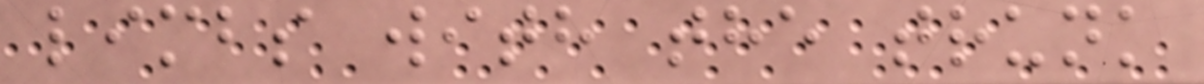limbs with the trunk
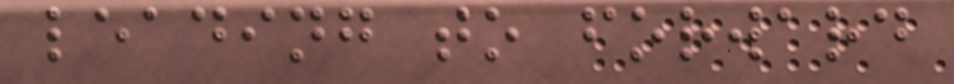leading to forward
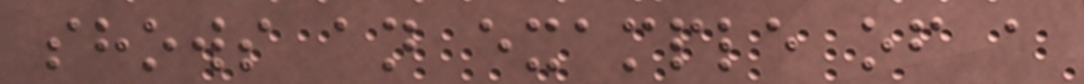shows an example of a
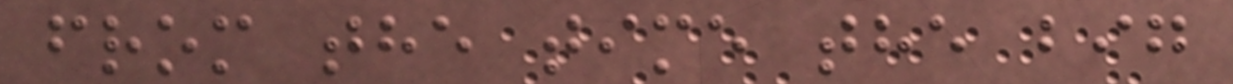from the time the big
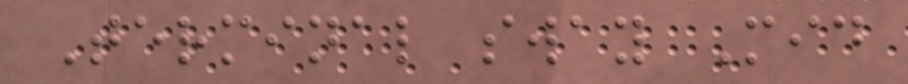Terminal sway Mid
